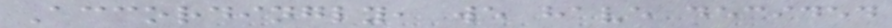Accordingly, we have decided
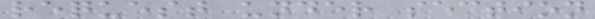request under section
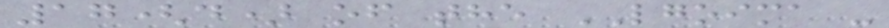17(d) of the LGOIMA -
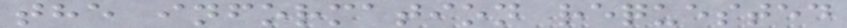the information requested
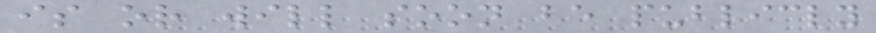is or will soon be publicly
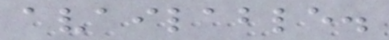available.
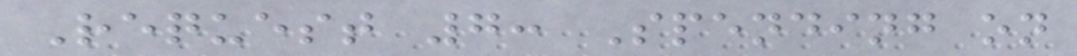Request 7: Spending on
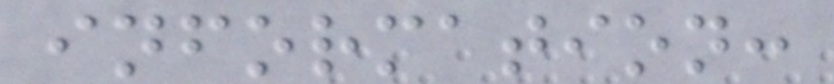information:
